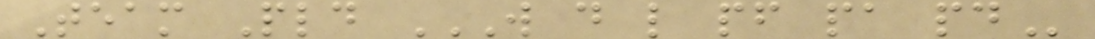Team Pld W D L PF PA PD
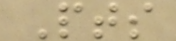Pts
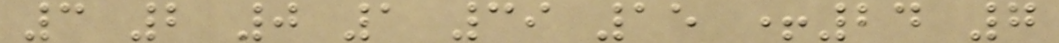3 2 0 1 39 15 +24 7
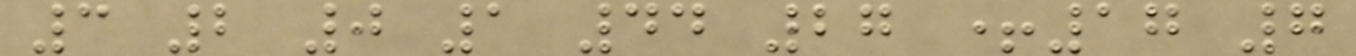3 2 0 1 44 27 +17 7
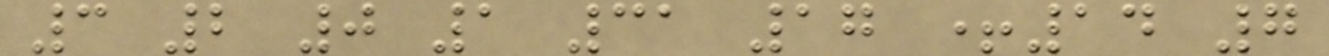3 2 0 1 31 17 +14 7
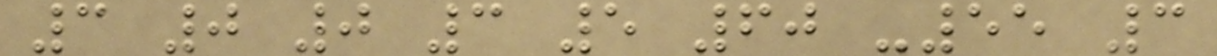3 0 0 3 5 60 -55 3
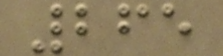265
